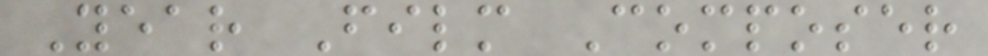Year Film Composer
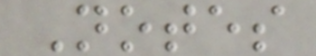Notes
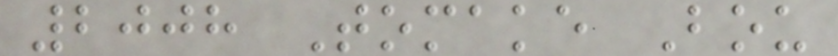2008 Tomake Bou
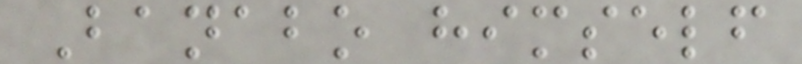Banabo himself
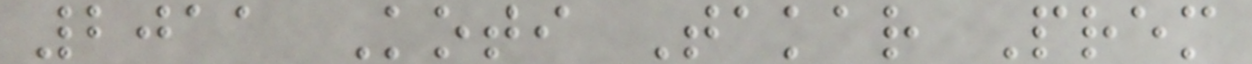2011 Koti Takar Prem
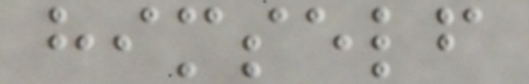himself
